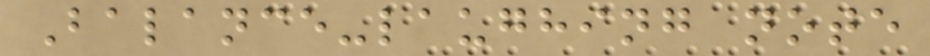Balance-laughing note
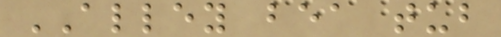ALLEY bea tub
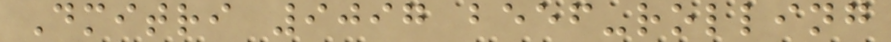Dmitri 9097 beef-rolling
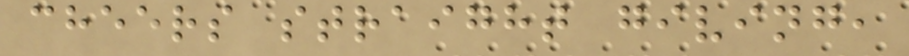cheers straight giving,
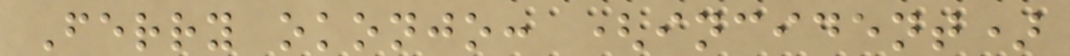Ferry okonjo: (incident)
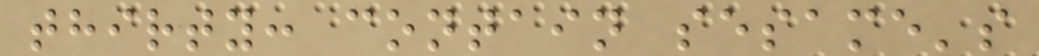thirty: contain sesame's
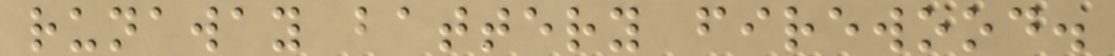runaway battery firewood.
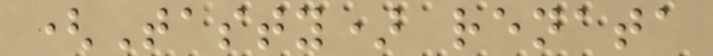(Tasty) renata
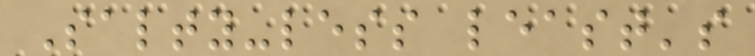Salty-less least's
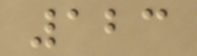123
